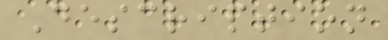Description
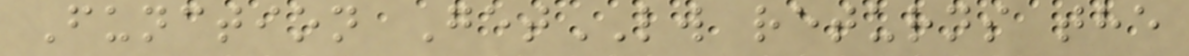Function GetLW returns the
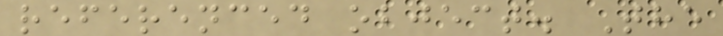referenced object. The
